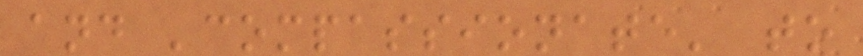and 'compassionate' to
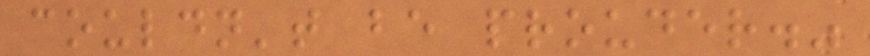couldn't be prouder."
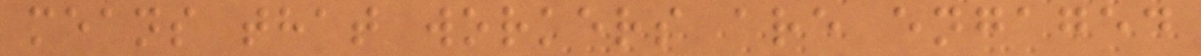means that workers are engaged
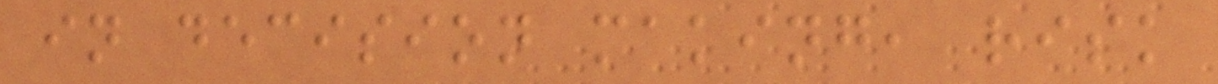in decision making, risk
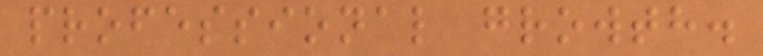professional growth.
